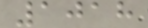1018
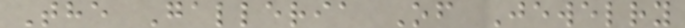The Galleria Of Jewelry
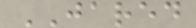JARED
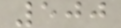500
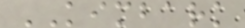KIMBARK
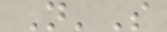N'S
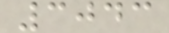3043
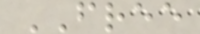FREE
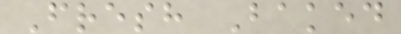Fresh Baked
